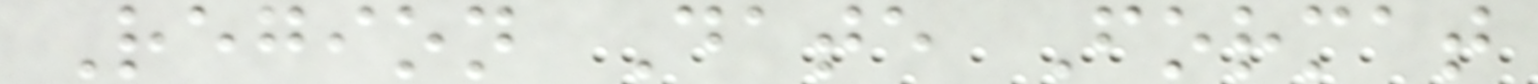Region Date Format
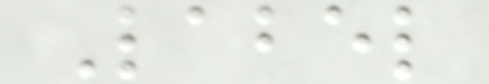Label
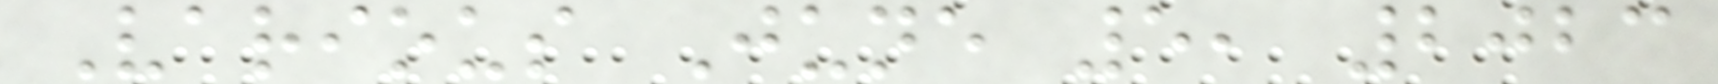Various June 5, 2023
